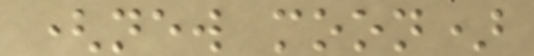(new moon)
